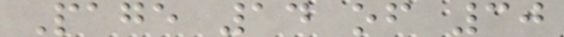Page 14 of 30
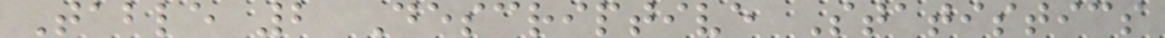Table 2 Descriptive Statistics
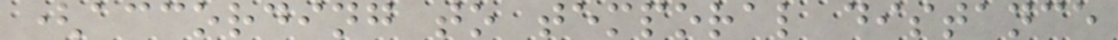(according to temporal distance
